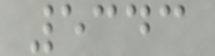5343
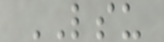LSU
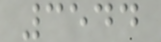3544
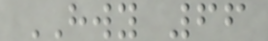HWY 66
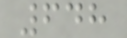648
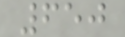650
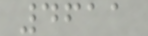4611
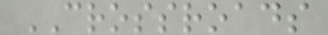CROSSROADS
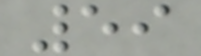59
